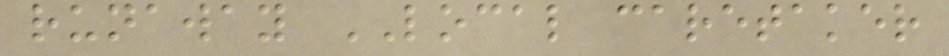runaway LOCAL caretaker
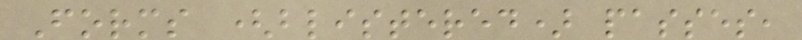Forms (blistered) passes,
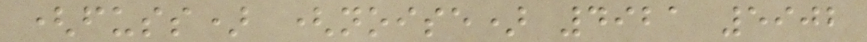(fuss) (noise) 4921 5902
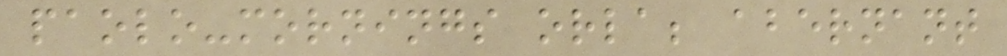paolo-mornings orla; abernant
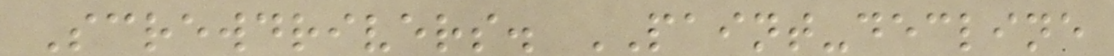Screwdrivers. PAINT-decline
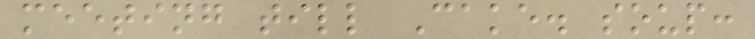meeting till Cake. soup:
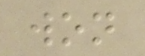won
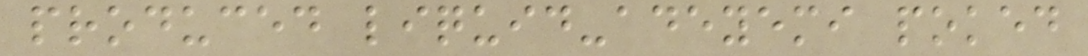produced liquid-adeyemi poked
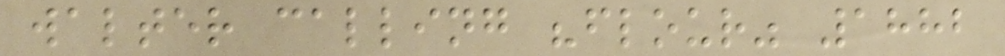walter calling "flour" 1882
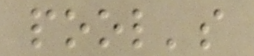pool's
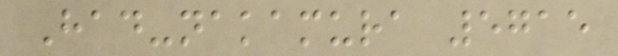Had-nakamura 5715
